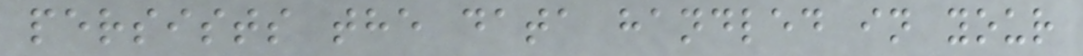persists the data handled in your
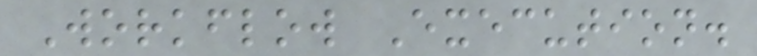Workflow Execution.
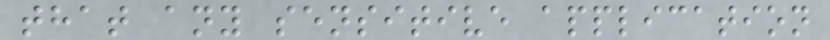that any sensitive application
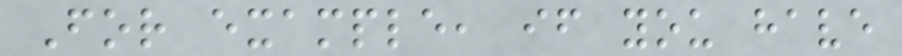For example, if you have
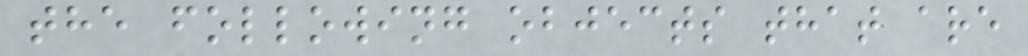the following objects that are
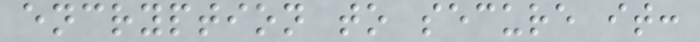encryption to secure it:
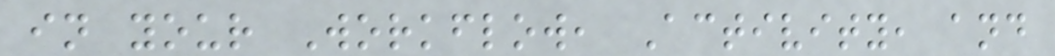in your Workflow, Activity, and
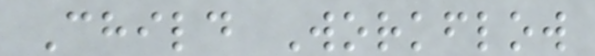Child Workflow
